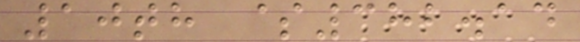10th $382.14
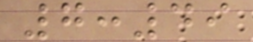7:49
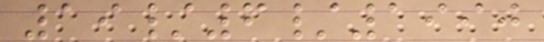19/6/1990
